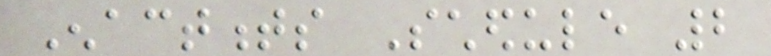Enactments Schedule 2
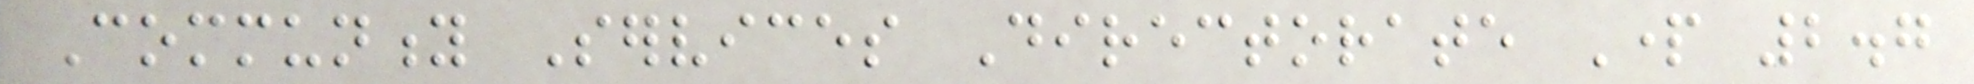Community Services Directorate Part 2.7
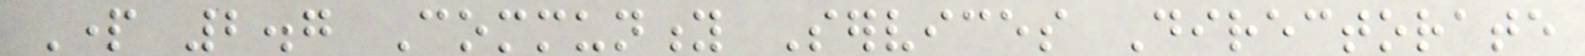Part 2.7 Community Services Directorate
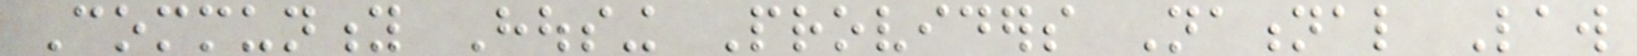Community Housing Providers National Law
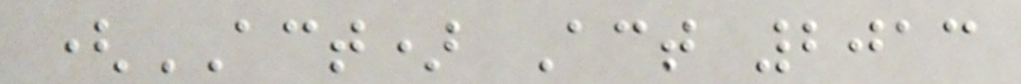(ACT) Act 2013
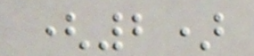(2)
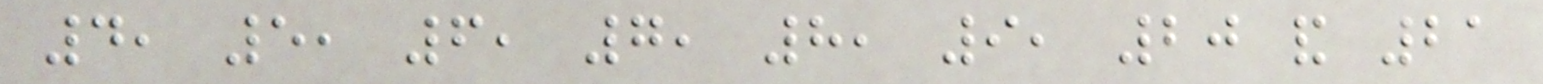4, 5, 6, 7, 8, 9, 20 and 21
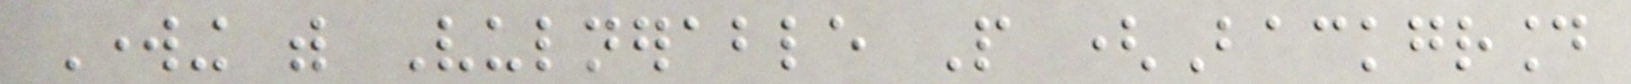Working with Vulnerable People (Background
